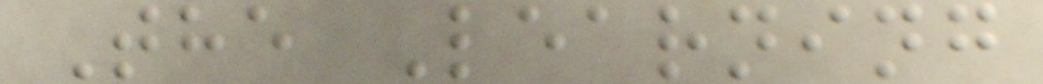The Learning
